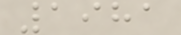1981
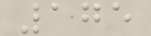175
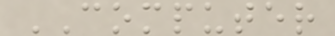COMPUTER
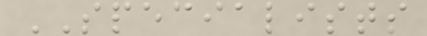SPECIALISTS
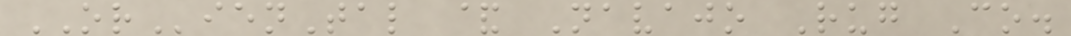ORienTal & Navajo Rug Co.
